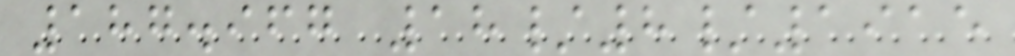187.967 18/8/1915
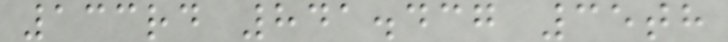133rd 841.437 35th
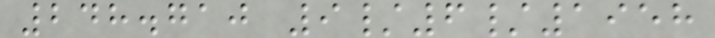248.710 9/6/1958
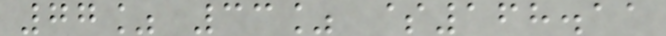77% 33% $168.11
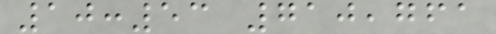10:53 710,761
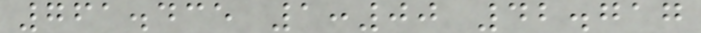761.435 1:00 42.717
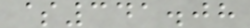$341.08
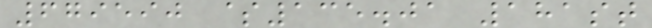679590 $135.01 181st
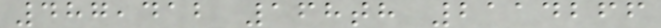487,412 168th 2114266
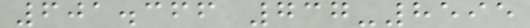601.366 737-8595
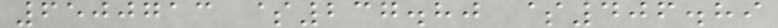6500713 $237.80 $406.89
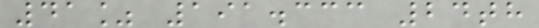41% 191.333 24th
